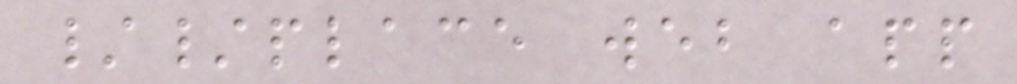//place web app
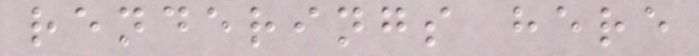renderings here
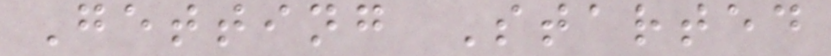Getting Started
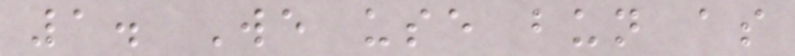1. We use bun as
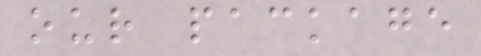our package
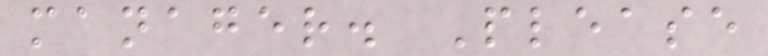manager. Please
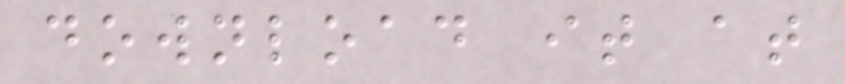download it at
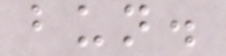bun.
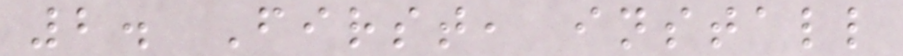2. First, install
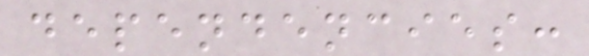dependencies:
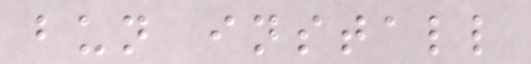bun install
